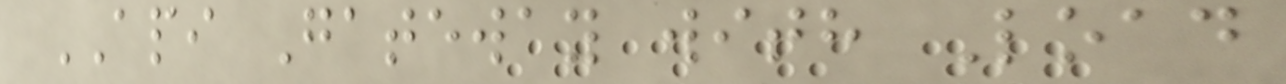API Gateway with Load
